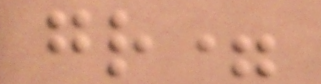gr=
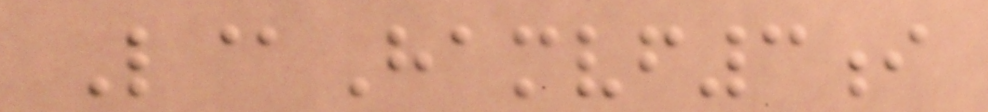L@Hamvf3i
